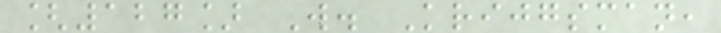[127] W. Krijgsman,
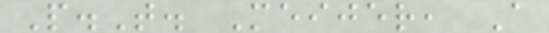P.T. Meijer, A
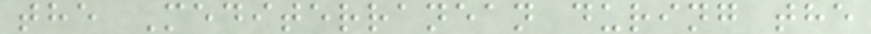the Mediterranean during the
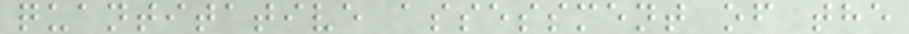quantitative assessment of the
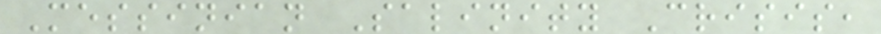Messinian Salinity Crisis,
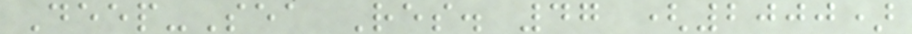Deep-Sea Res. 47 (2000)
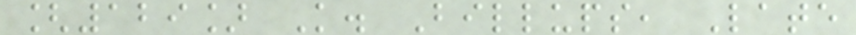[129] K. Billups, Late
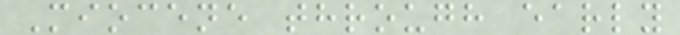Miocene through early
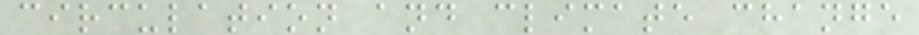circulation and climate change
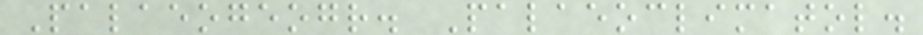Palaeogeogr. Palaeoclimatol.
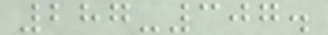287-307.
